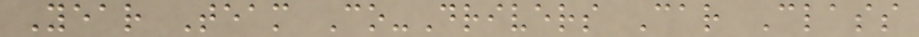Year Team Co-Drivers Car Class
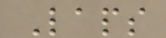Laps
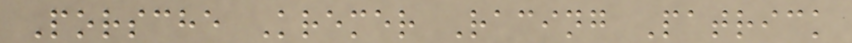Porsche Kremer Racing Patrick
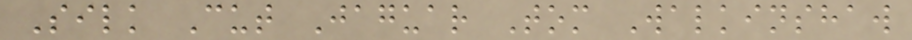Silk Cut Jaguar Tom Walkinshaw
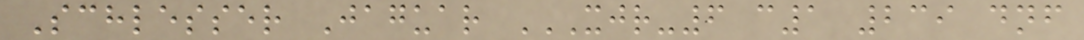Schlesser Jaguar XJR-6 C1 239 DNF
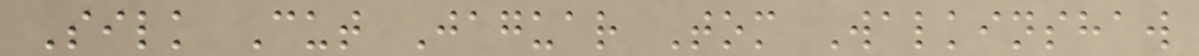Silk Cut Jaguar Tom Walkinshaw
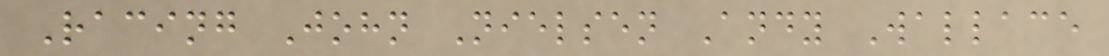Racing John Nielsen Andy Wallace
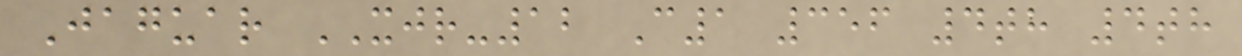Jaguar XJR-12 C1 356 4th 4th
